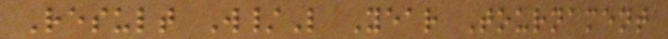Result W/L Year Tournament
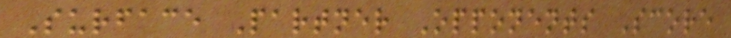Surface Partner Opponents Score
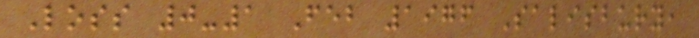Loss 0-1 Feb 1976 Salisbury,
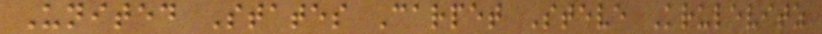United States Carpet Steve Krulevitz
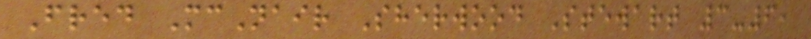Fred McNair Sherwood Stewart 3-6,
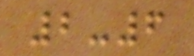2-6
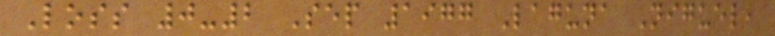Loss 0-2 Sep 1977 Laguna Niguel,
